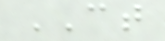CT
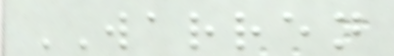WARREN
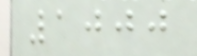1000
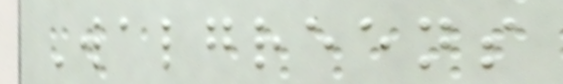Walgreens
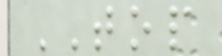TOP
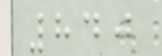840
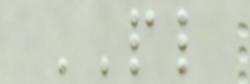PL
